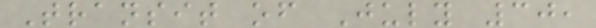Transit of July 30,
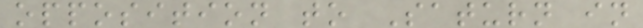opposition to Saturn in
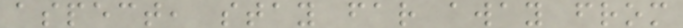aspect, stay far away from
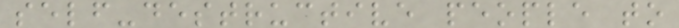self-destructive people to
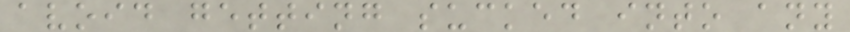avoid getting sucked into any
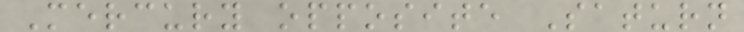Mercury opposite Saturn
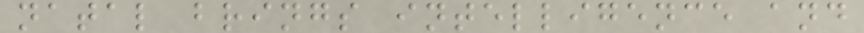natal brings intelligence and
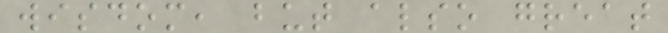wisdom, but also great
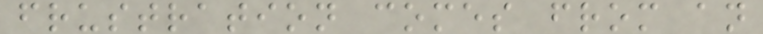frustration comes from an
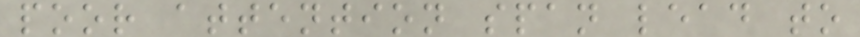poor attention span lead to
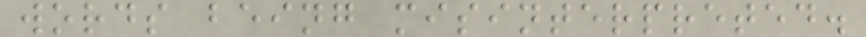words being misinterpreted.
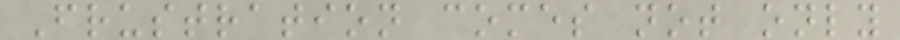Frustration comes not only
